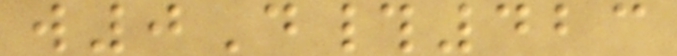w0D#423
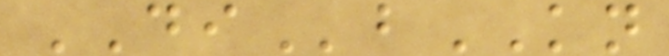DIbKN
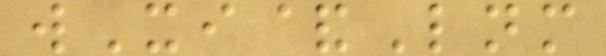wXi&Lnm
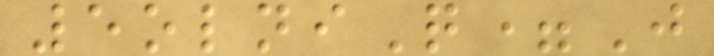5olniQ=J
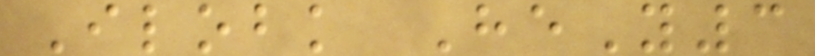Ilobk HeY3
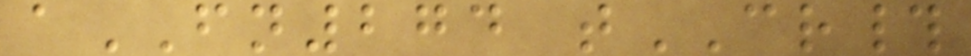aFN274 tCR#
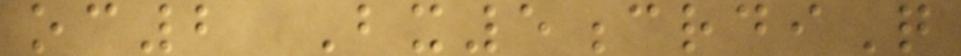oc2 Bx5crdiQ
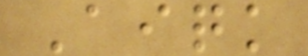Aiqk
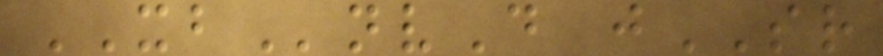XBnvD jSR
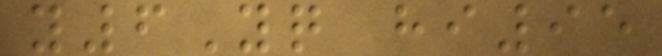y6Yq hi95
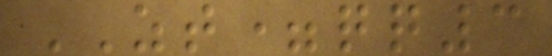ZT=qq3
